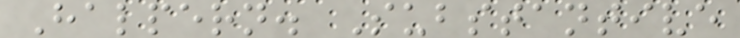Halpern. Substantive
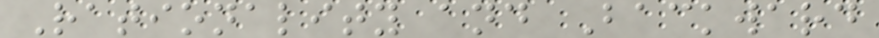Rationality and Backward
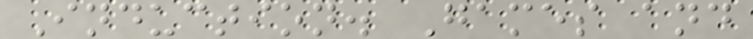Induction. Games and
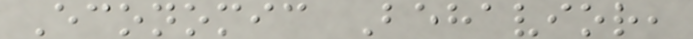Economic Behavior,
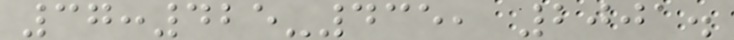37:425-435, 2001.
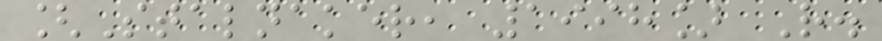[Stalnaker, 1998] R.
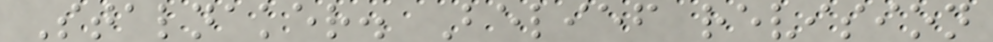Stalnaker. Belief revision
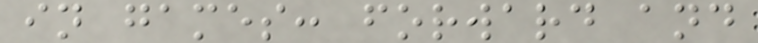in games: forward and
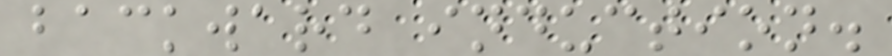backward induction.
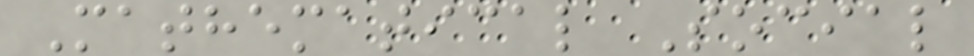Mathematical Social
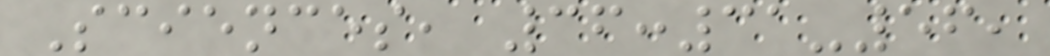Sciences, 36:31-56,
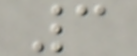3
